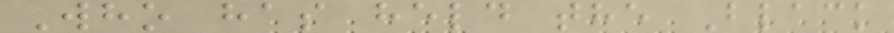Who has held the Black
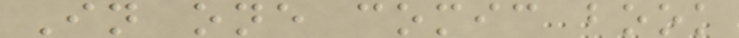In one comic book
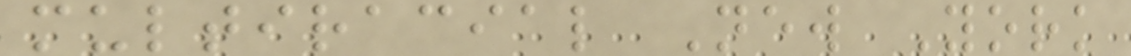multiracial New York
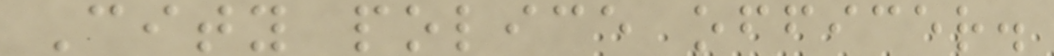City police officer.
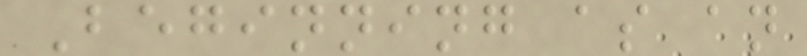Beginning as an
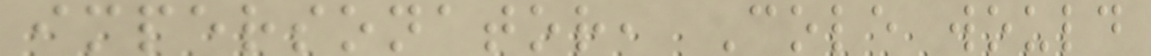impersonator, Cole would
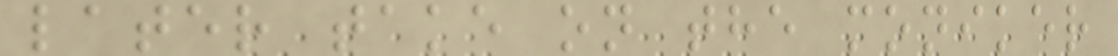later take on the moniker
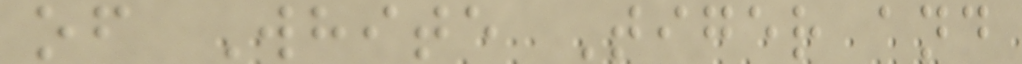of White Tiger and
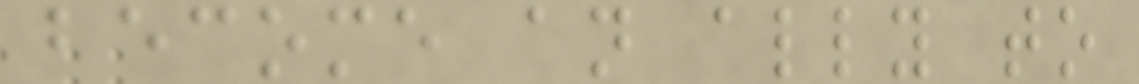become an ally to
